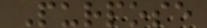Purpose
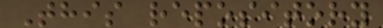This repository
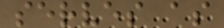serves as
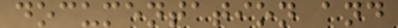documentation and
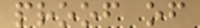proof of
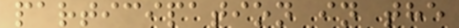participation in the
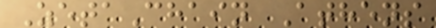ZetaChain Athens
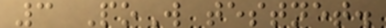3 PoW testnet.
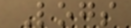Logs
